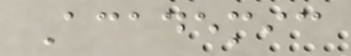Academic
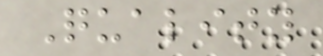Quality
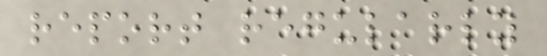report regularly
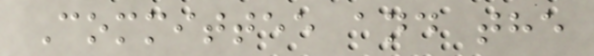Committee and the
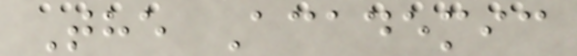The Academic
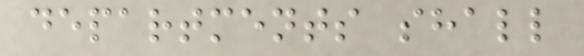departments shall
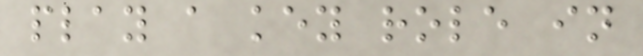play a key role in
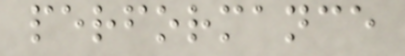performance
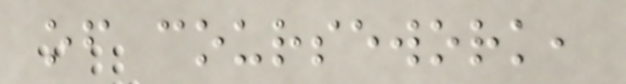of coursework,
